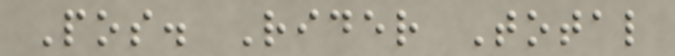Pos. Rider Total
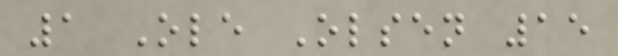1 Ole Olsen 15
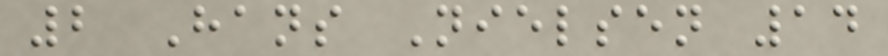2 Hans Nielsen 14
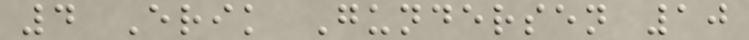4 Erik Gundersen 10
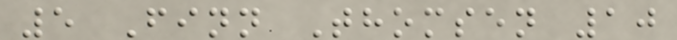5 Finn Thomsen 10
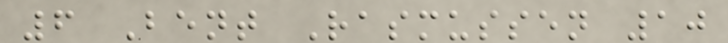6 Bent Rasmussen 10
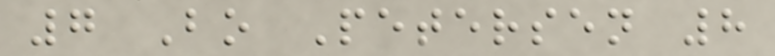7 Bo Petersen 8
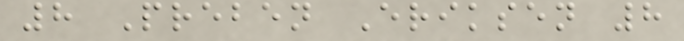8 Preben Eriksen 8
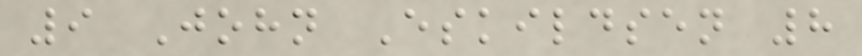9 John Eskildsen 8
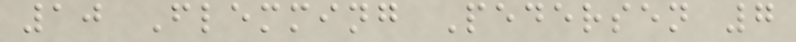10 Flemming Pedersen 7
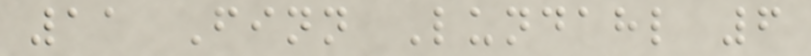11 Finn Lundahl 6
